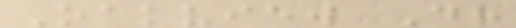Oakview Dr
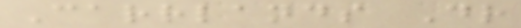Carrlands Dr
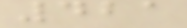421
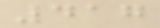417
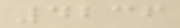4236
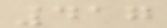417
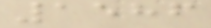1586
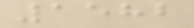1582
